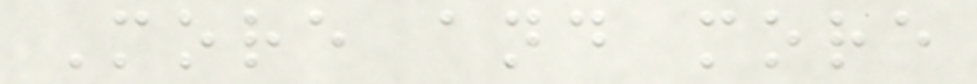More and more
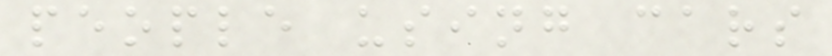people using cars
